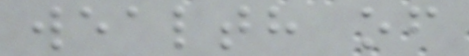wealth of
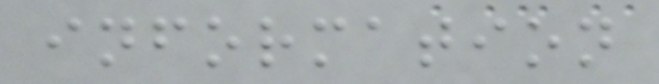information
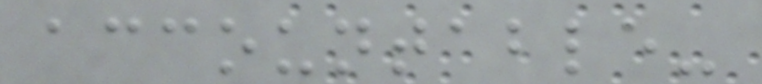accountable-
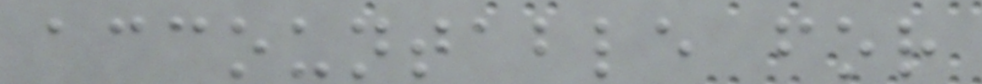accountable for
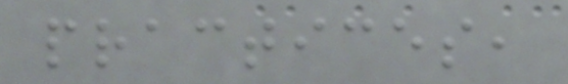practices,
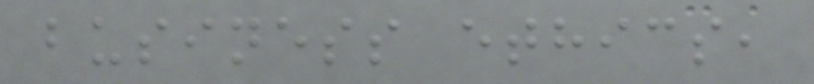business ethics,
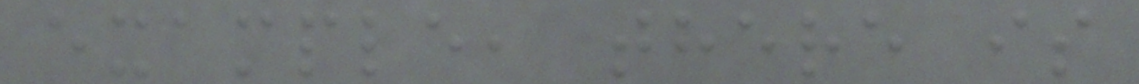example, there is
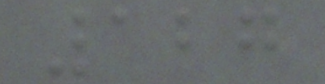127
